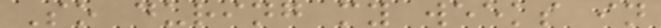So during my weeks in
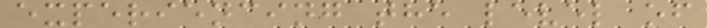experiencing the level of
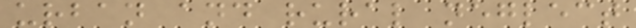urban and rural neglect
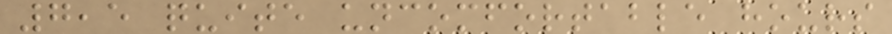7,5 quite uncomfortable hours
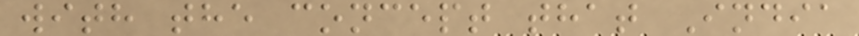with the concept that India
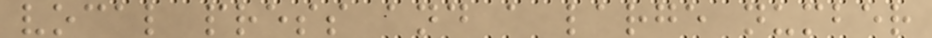vocal press and a large number
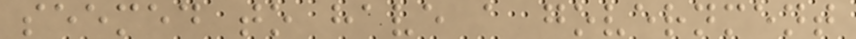seemed to have a government
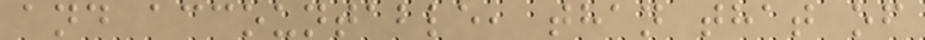and accountable, than that of
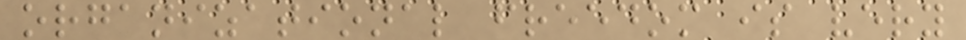organizational freedom is very
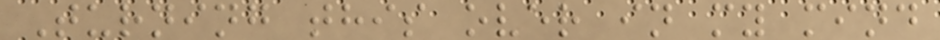Turning this over in my mind
